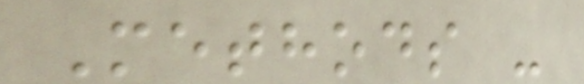Methods -
